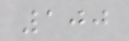100
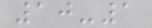10-1
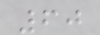60
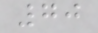70
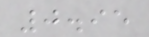0.95
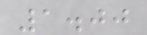1.00
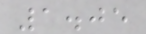1.05
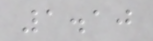1.10
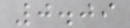0.09
